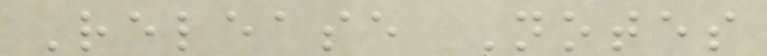Release Notes
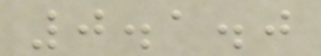0.1.0
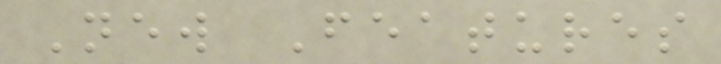New Features
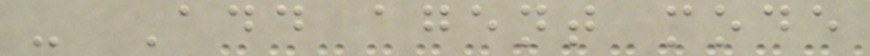- Add agent mode
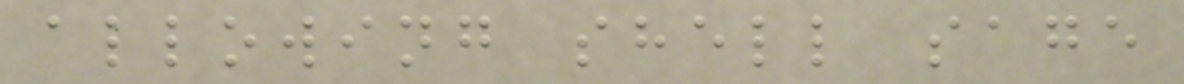allowing shell sage
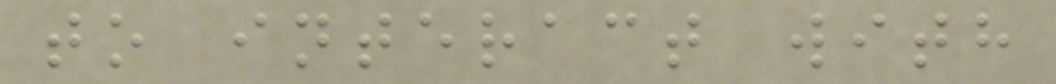to interact with
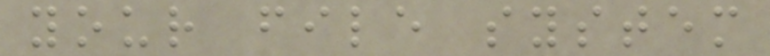your file system
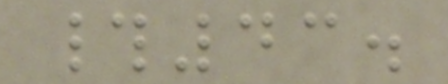#43.
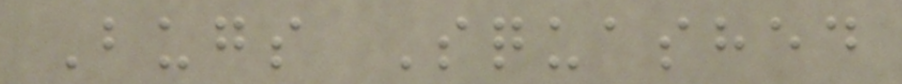Bugs Squashed
